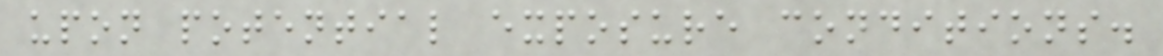upon potential exposure conditions.
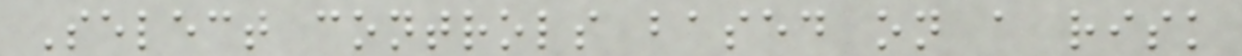Select controls based on a risk
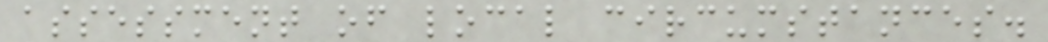assessment of local circumstances.
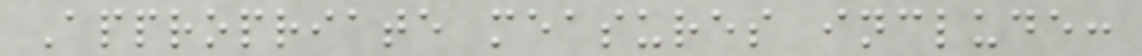Appropriate measures include:
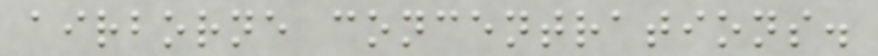airborne concentrations.
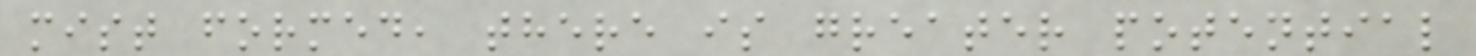mist formed, there is greater potential
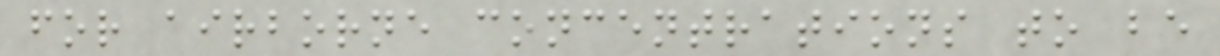for airborne concentrations to be
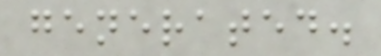generated.
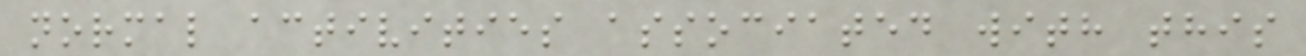normal activities associated with this
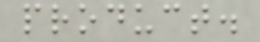product.
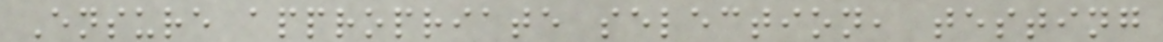Ensure appropriate selection, testing
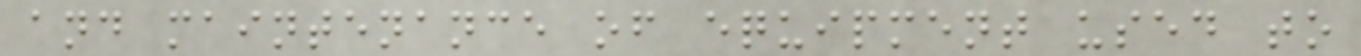and maintenance of equipment used to
